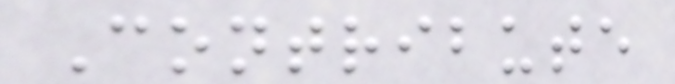Contribute
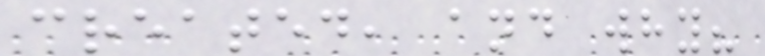created, and why?
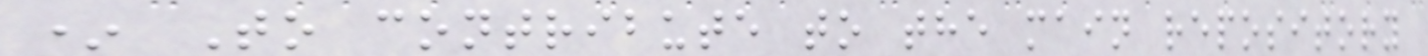* To contribute to the main repository
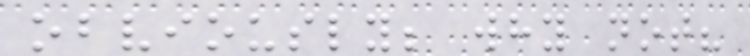obviously; why not?
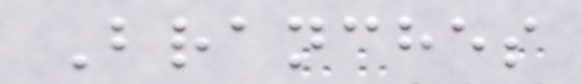Branches
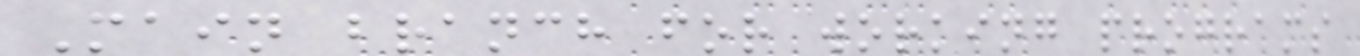Main branch for working programs
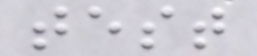test
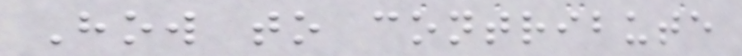How to contribute
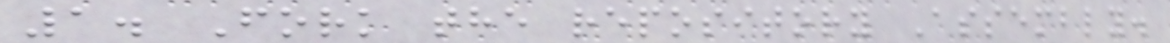1. Fork the repository Assembly.
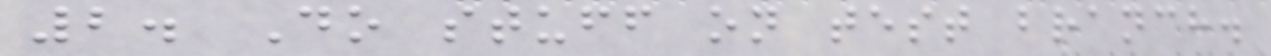2. Do stuff on test branch.
